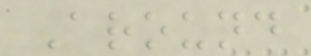Around
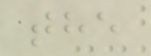the
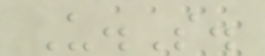U.S.
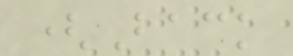(Back
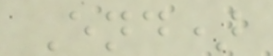End)
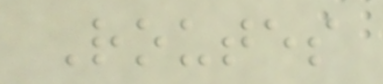Routes
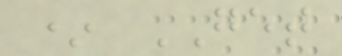* GET
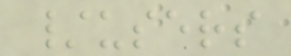/users
